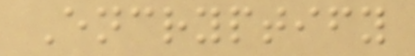Encryptify
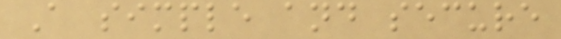A simple and secure
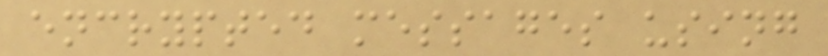encrypted messages using
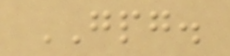GPG.
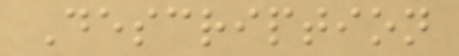Description
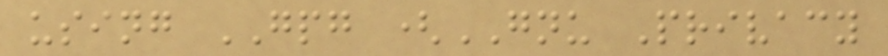using GPG (GNU Privacy
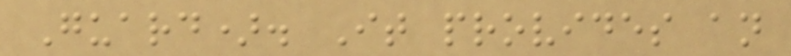Guard). It provides an
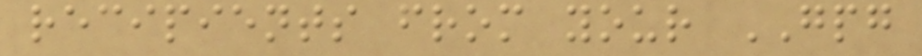recipients from your GPG
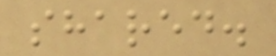shared.
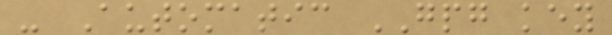- Automatic GPG key
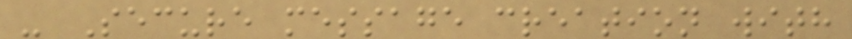- Secure message creation with
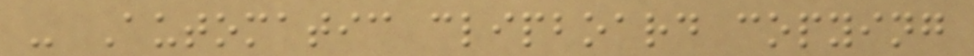- Automatic clipboard copying
